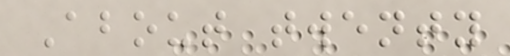About twenty
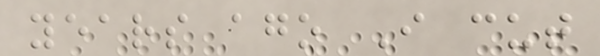years ago I cut
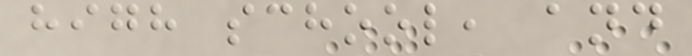high school, and
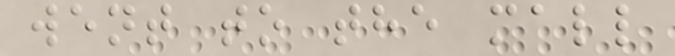went to the mall
